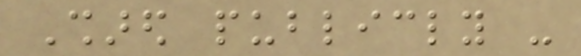Shared publicly -
